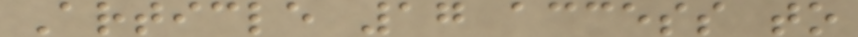Article 17 access to
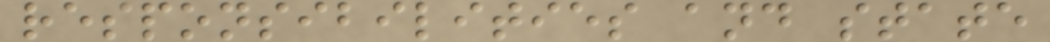responsibilities and state
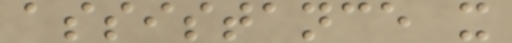assistance x
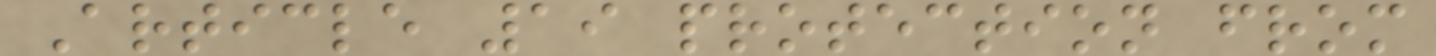Article 19 protection from
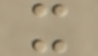x
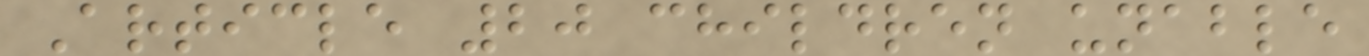Article 20 children unable
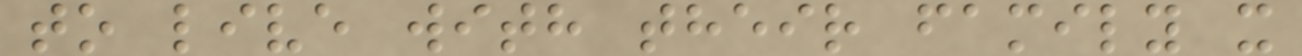to live with their family x
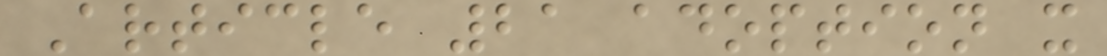Article 21 adoption x
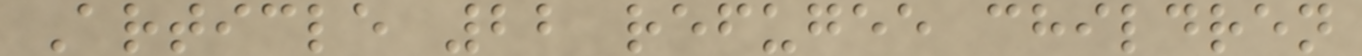Article 22 refugee children
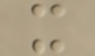x
